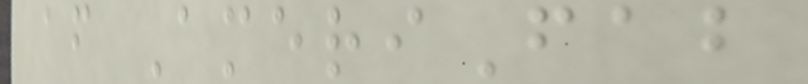af AmeriFab
